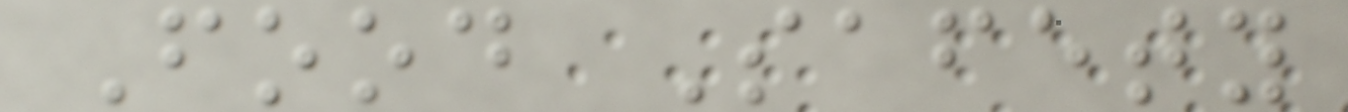Food Safety
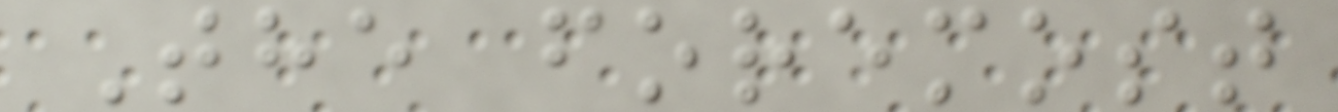The foremost
